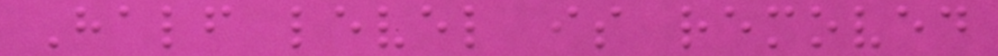Half level is removed
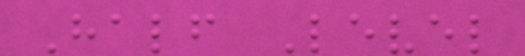Half Level
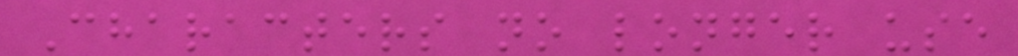Characters no longer use
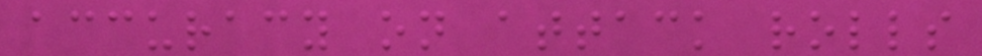accuracy on attack rolls
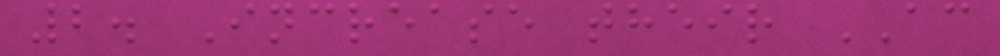2. Increase their AC
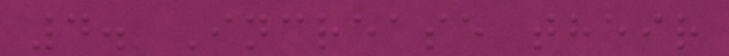4. Increase their
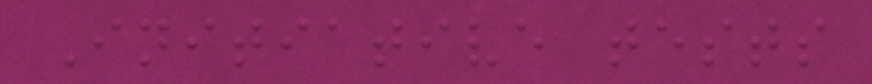Initiative tests
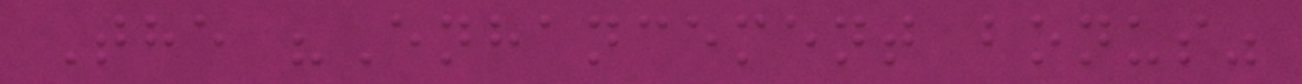The "Enhancement bonus"
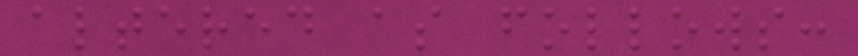altered as follows:
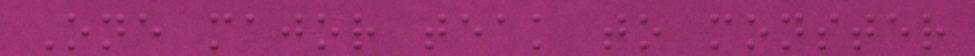One major teak to monster
